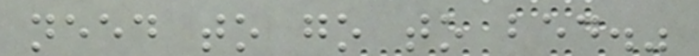need to go to bed."
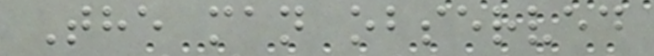The man observed
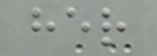her
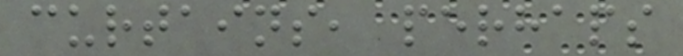curtains, perhaps
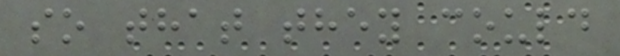so that they could
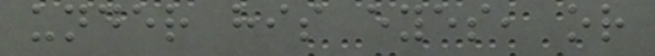under his eyes, or
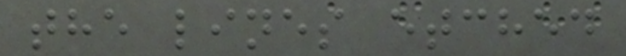the lines etched
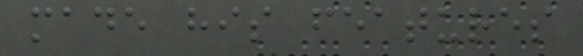made his features
